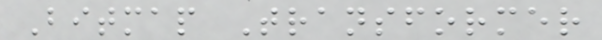Bitmap Transformer
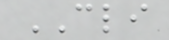CLI
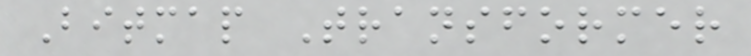Bitmap Transformer
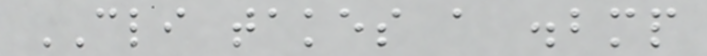CLI takes a .bmp
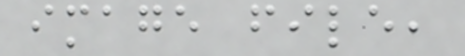image file,
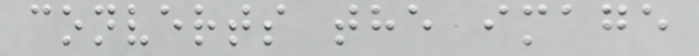converts the image
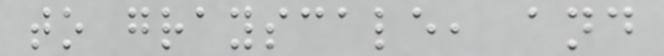to grayscale, and
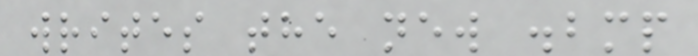writes the new .bmp
